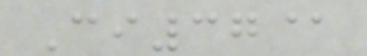Ci37@
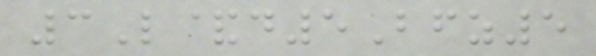3L&d5Bfz5
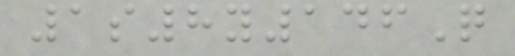1s8y146Q
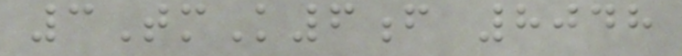3TmK6f 8048
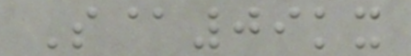S@09kx
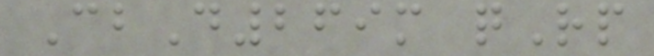CbD269m qRp
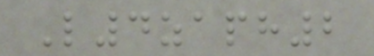L4zaph2
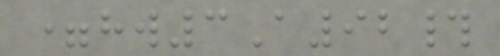=hw3A92#
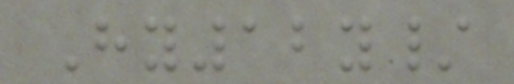Hy12y/
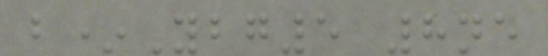b*Ybg5 8ne
